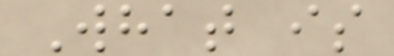What is
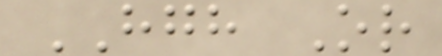HGH Or
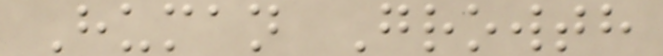Human Growth
